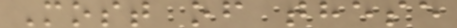Most of these
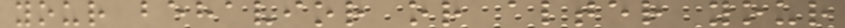your behavior or alter your
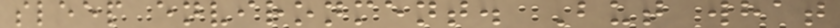sleep environment. But what
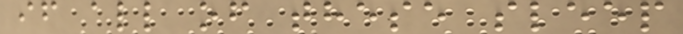if all of these sleep
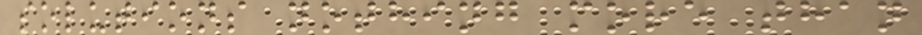solutions nothing more than
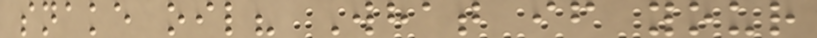snake oil? What if your
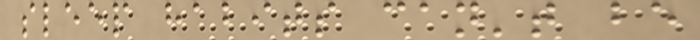sleep habits can't be
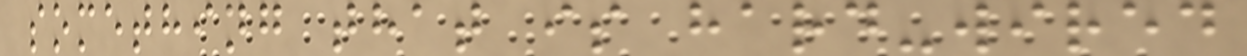something that is hard-wired
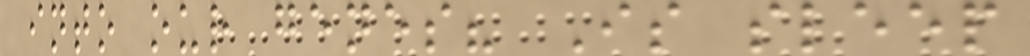into our genes? Is sleep
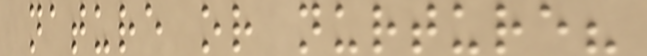nature or nurture?
